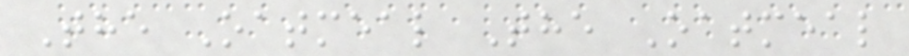The Oatmeal The Oatmeal
